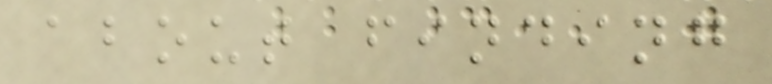about finding
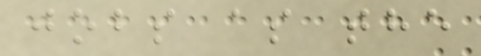jobs as the
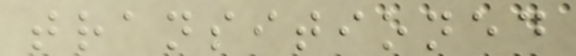transitioned
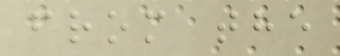from the
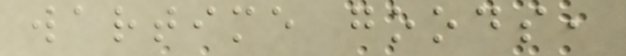wartime goods,
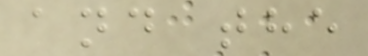and the
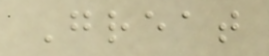Great
